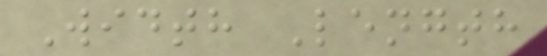Width Length
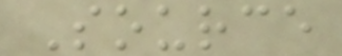Source
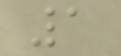1
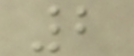2
